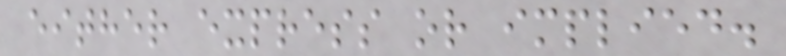either express or implied.
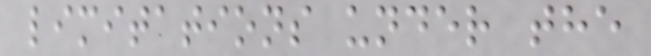limitations under the
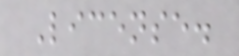License.
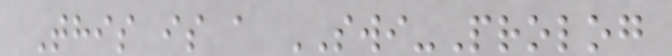This is a SWI-Prolog
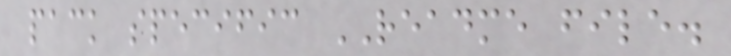pack specific README file.
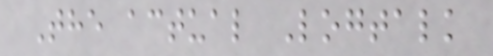The actual Logtalk
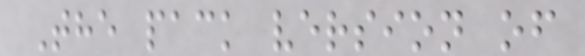The pack version of
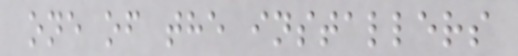one of the installers
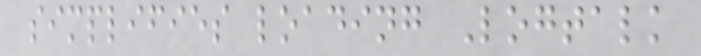simplifies loading Logtalk
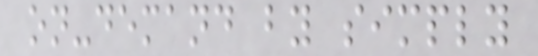on-demand by simply
